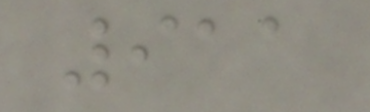911
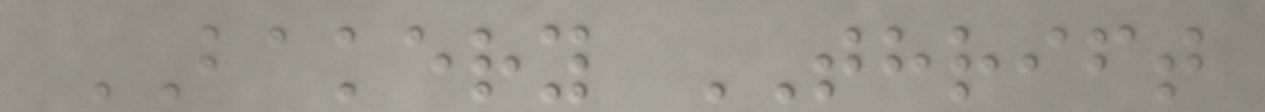BAKERY THRIFT
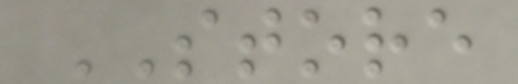STORE
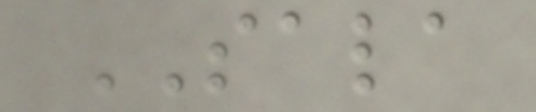SALA
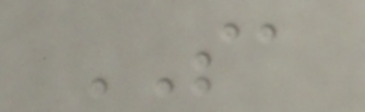SA
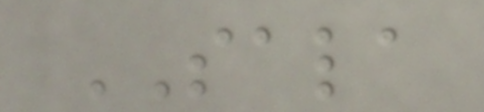SALA
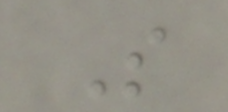S
